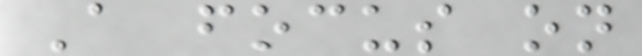A focus on
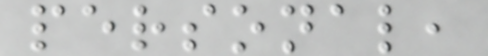personal,
